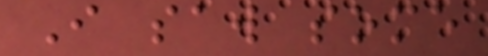I saw some
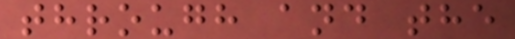through and the
